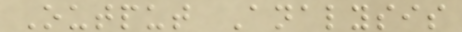Output Analysis
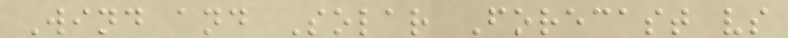Wind and Solar Forecast vs
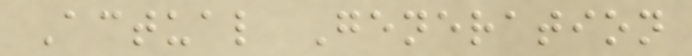Actual Generation
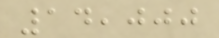14,000
